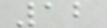12
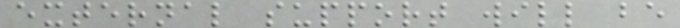external support will be
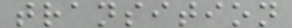transition
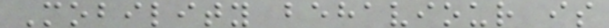Mobility behaviour is
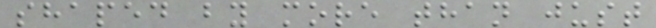shaped by more than just
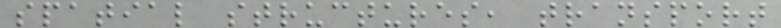spatial structures, transport
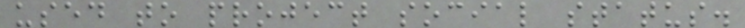used to project social status.
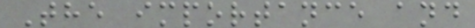The importance and
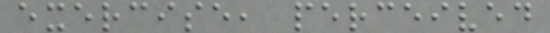exercise, perceived
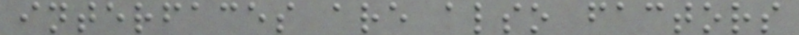interfaces are also factors
